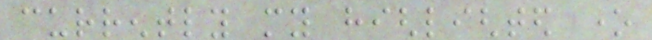currently my highlighted one
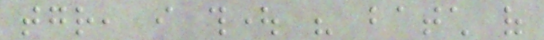together, i thought his batch of
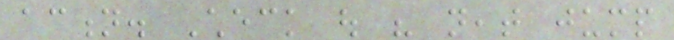action. Check out his neat jump
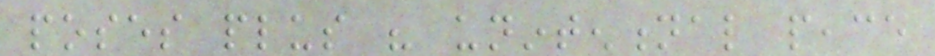poses plus his unintentional peace
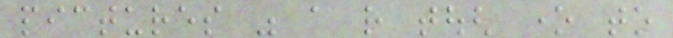pictures was a rather tough one to
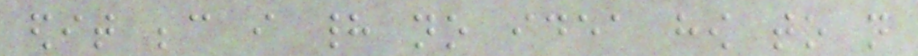edit because i had no idea how to not
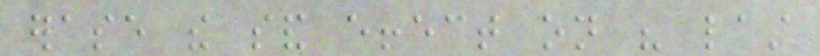erase the sand effect on his last
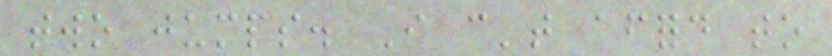two jumps. I can't afford to
